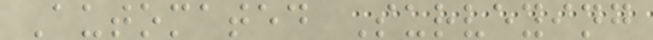Automated Surveying
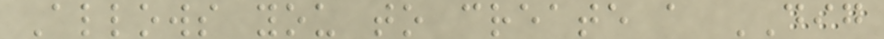Allows you to create a DIG
